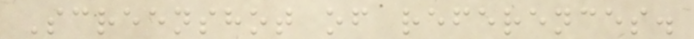Screenshot of references.
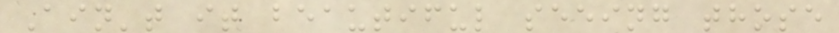Ain't it beautiful seeing those
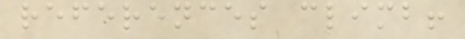references climb!
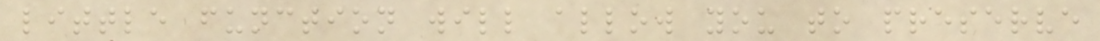little function will allow you to preserve
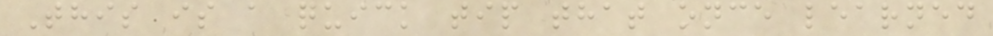This is a quick tip that once learned
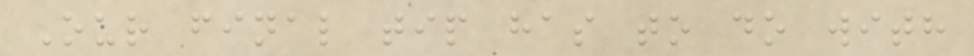Our final tip has to do with
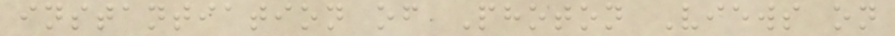instantiation of Photon Views on
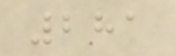281
